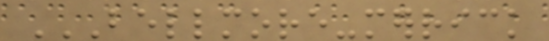BELLMORE-MERRICK
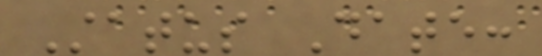Status Date:
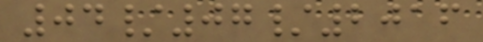04/07/2016
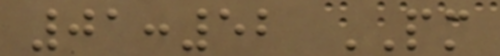01:52 PM
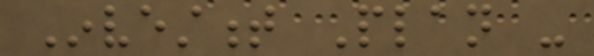Investment Plan -
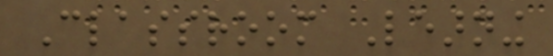Classroom Learning
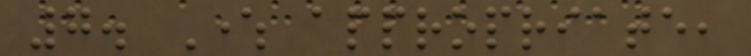7. Where appropriate,
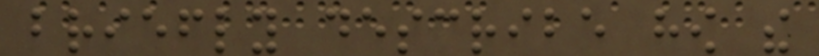briefly describe how the
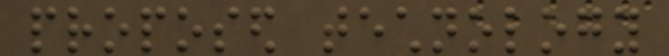proposed technology
